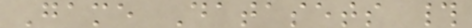Game Datasets #
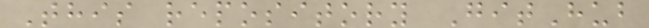This repository GitHub
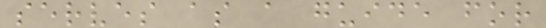serves as a guide for
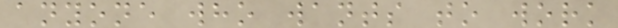anyone who wants to work
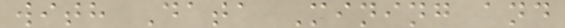with Data Mining and
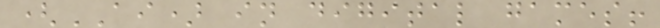(AI) in digital games!
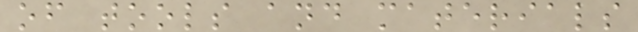of tools and materials
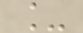_
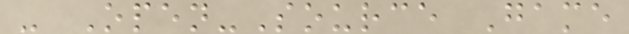- Open-Source Game
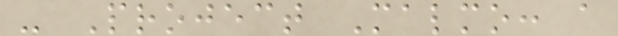- Project Malmo: a
